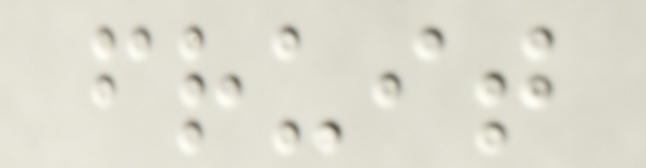fruit
